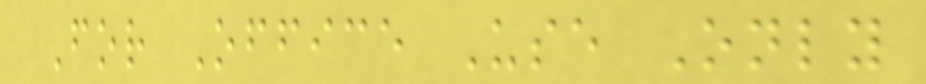For Office Use Only
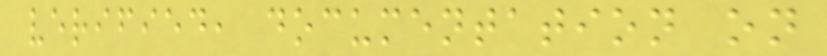verified, documentation on
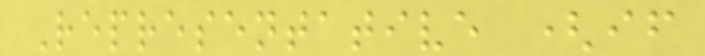Representative (if
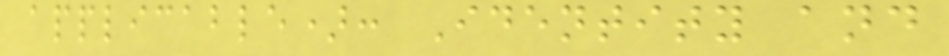applicable): Identity and
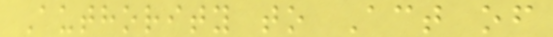Authority to Act of
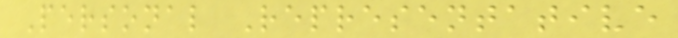Personal Representative
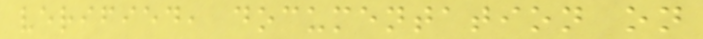verified, documentation on
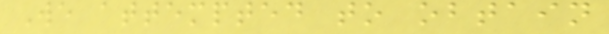We attempted to obtain
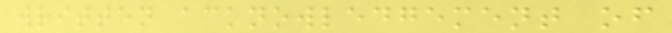written acknowledgement of
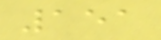151
